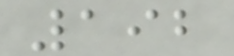192
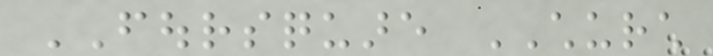FOURSQUARE CHURCH
